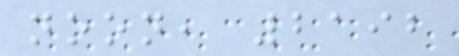noon, 2192
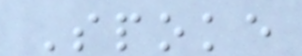Spoke
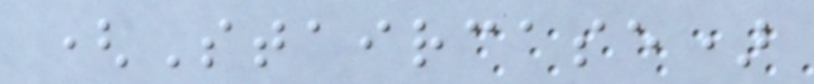(Staircase)
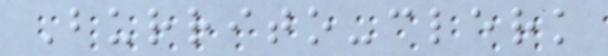Burrito-clerk
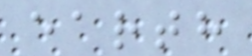earth
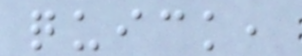quick,
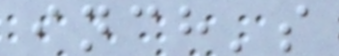inch's
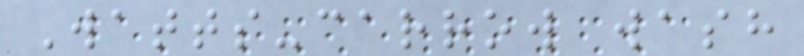Watts-carrow wash
